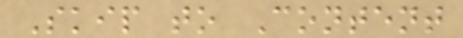Skip to Content
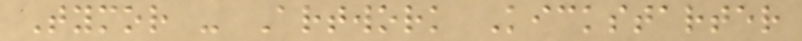Tymor - Artwork Kickstarter
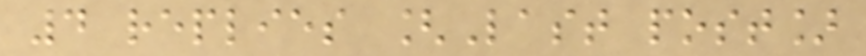4 replies [Last post]
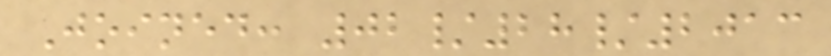Joined: 02/28/2013
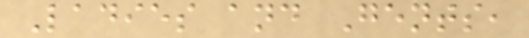Ladies and Gents,
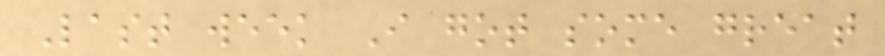Last week I got some great
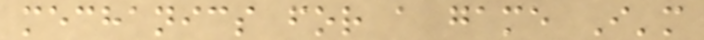mechanics for a game I'm
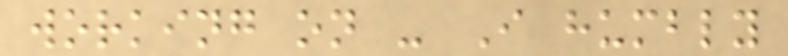working on - I humbly
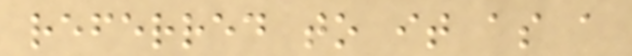referred to it as a
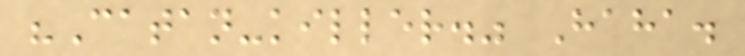"Catan-killer." Haha.
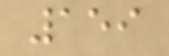159
